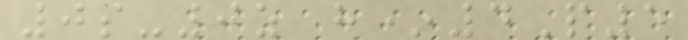0s-0z h*4P5
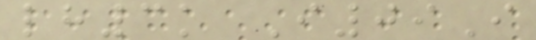lh3k I09I
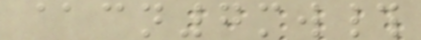@cn7mw#
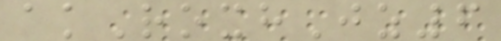akRoxhJz6
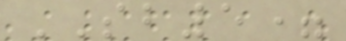SB5=
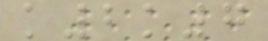k2k7
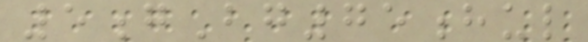5gBg75hul
